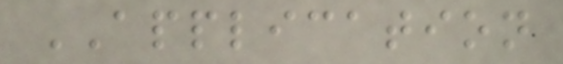APPLICATION
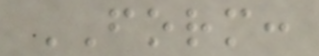FORM:
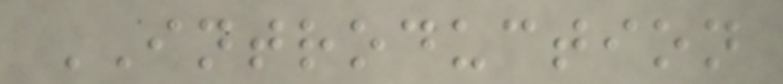INTRODUCTION
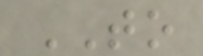TO
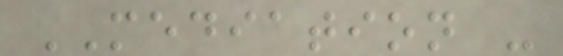MEDIATION -
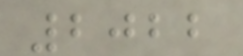2022
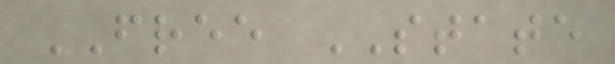FREE STATE
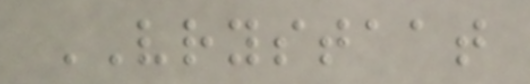VRYSTAAT
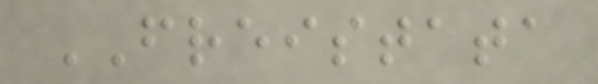FREISTATA
